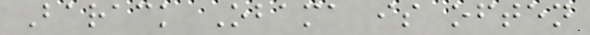Barack Obama is often
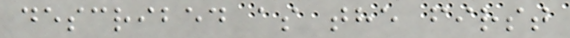described as the first
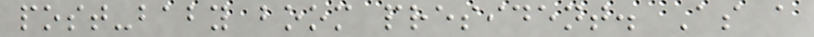post-baby boom president. As a
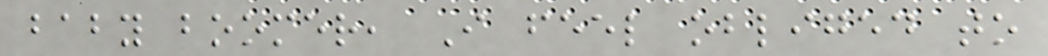baby boomer, I feel obliged to
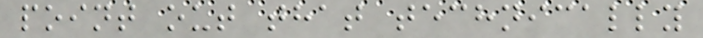point out that technically
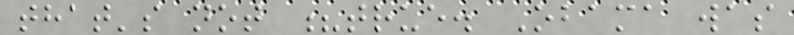that's not ?true. Obama was
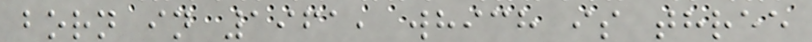born in 1961, which is three
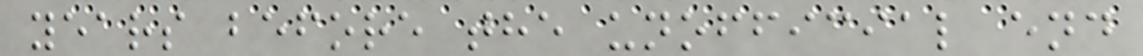years before the unofficial end
